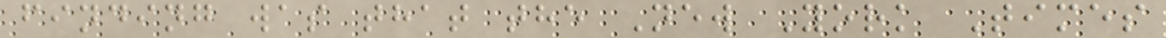finding was that the New York Times
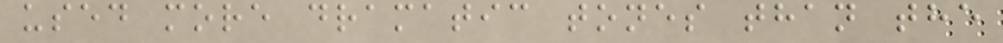used more dramatic tones than the
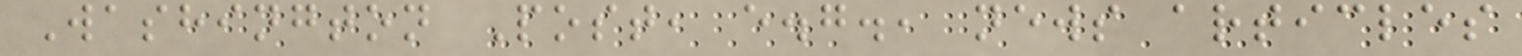Washington Post, e.g., news articles
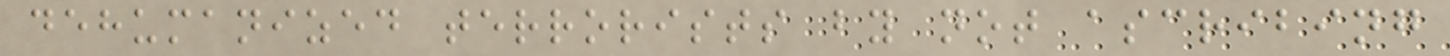dehumanized terrorists by not ascribing
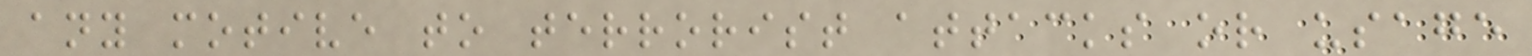any motive to terrorist attacks or usage
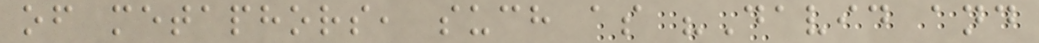of metaphors, such as "David and
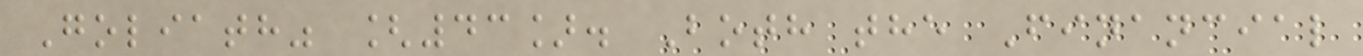Goliath" [43]. Both the Financial
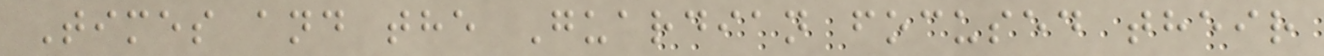Times and the Guardian focused their
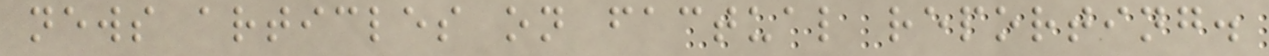news articles on factual reporting.
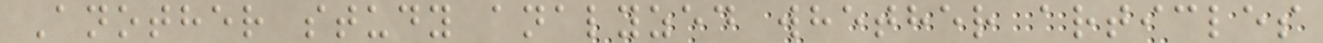Another study analyzed whether articles
